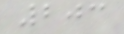203
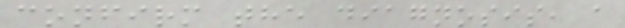confirm the diagnosis, a
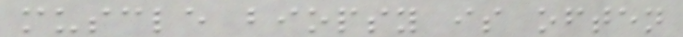muscle biopsy is often
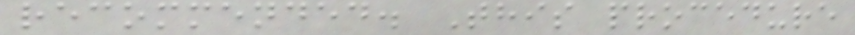recommended. This procedure
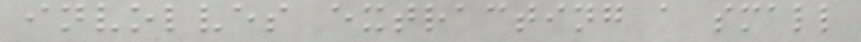involves extracting a small
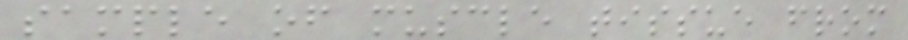sample of muscle tissue from
